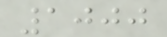1000
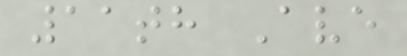11th Ave
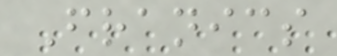Franics
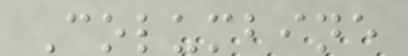Columbine
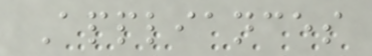Appliances
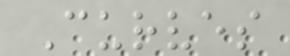Curves
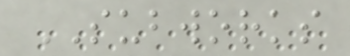SUBWORKS
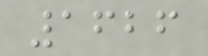1626
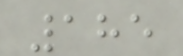185
